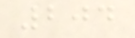204
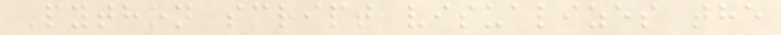Python script visualizes the
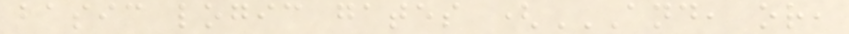basic logic gates (AND, OR,
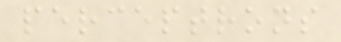perceptrons
